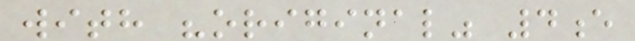with "original" 4e
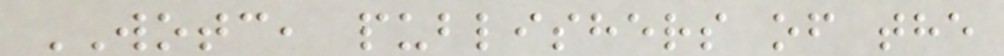WOTC, publishers of the
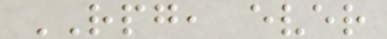RPG, ever
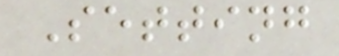Setting
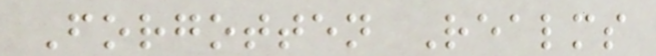Forgotten Realms
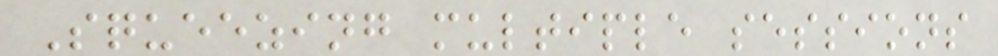Squeezing multiple sessions
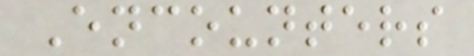Encounters
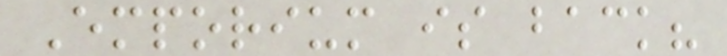Emporium is back?
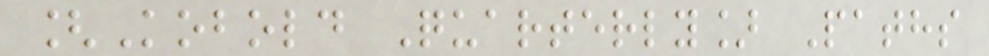[Kobold Quarterly] Paths
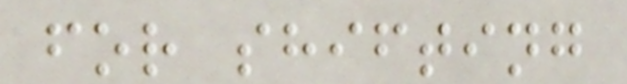for shifting
